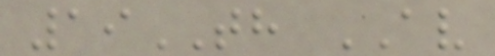19TH AV
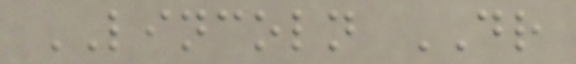LINCOLN DR
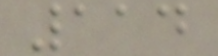114
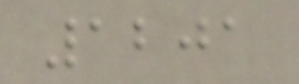1201
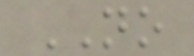NO
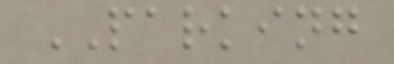PARKING
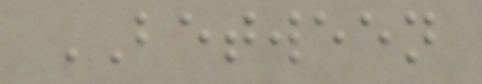BETWEEN
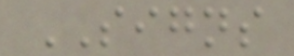SIGNS
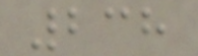238
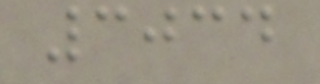3034
